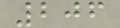206
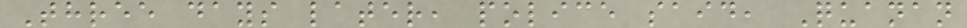Three days later, police said, Quanan
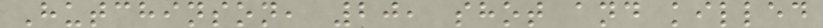Hutchinson, 20, shot and killed
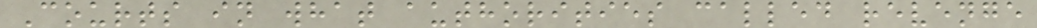Courts in what authorities called revenge
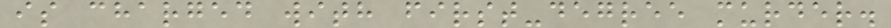is charged with first-degree murder.
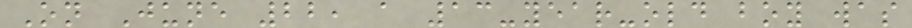On June 22, a 13-year-old boy was
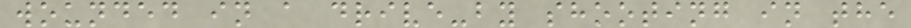wounded in a drive-by shooting in the
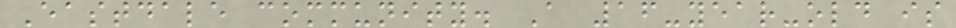Eastdale community. A 16-year-old is
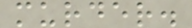murder.
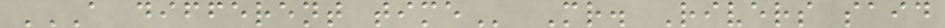A DIFFERENT TIME Mr. Rivers said
